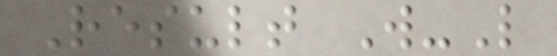Result W-L
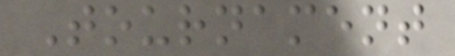Tournament
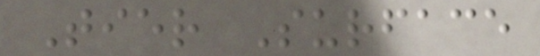Tier Surface
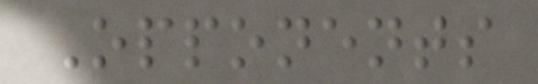Opponents
